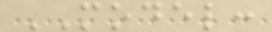MODEL:
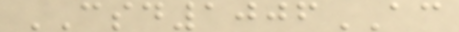CSD1006AC
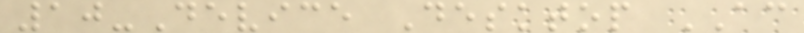10-Device Desktop AC
